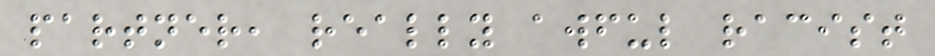partner, really awful racist
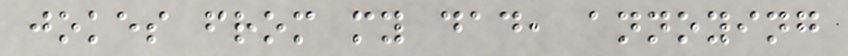jokes from my dad, annoying
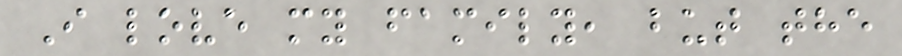I love my family, but the
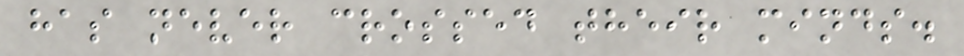has never crossed their minds.
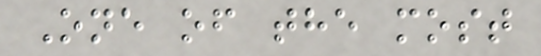One of the most
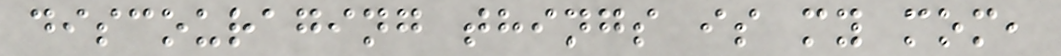discouraging things is my mom,
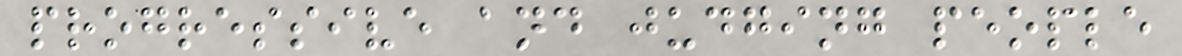progressive and judging people
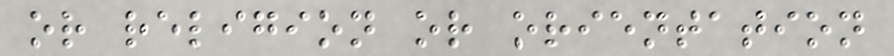or religion or orientation
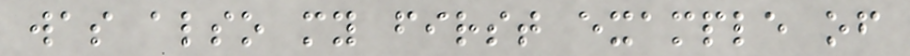was also my first example of
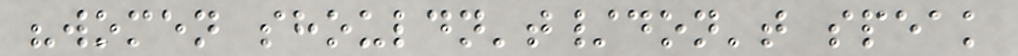"women shouldn't/don't speak
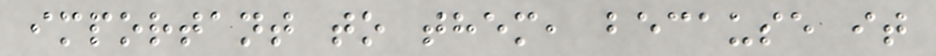important to them, because it
